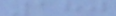180
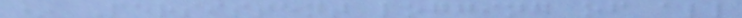* Persistent logging of all
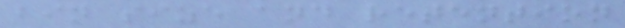bin size and retention
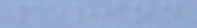period
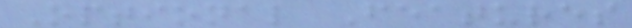Optional Features
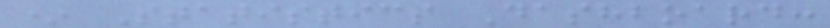* Statistics Dashboard:
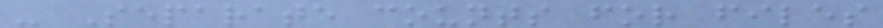- Separate counts for files
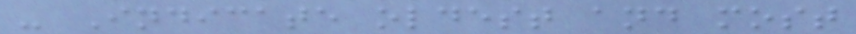- Indicate oldest and most
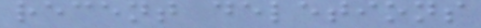recent deletions
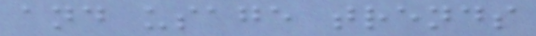and usage trends
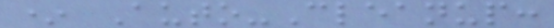* Auto-Cleanup:
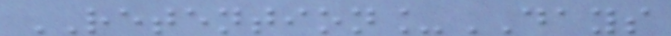RETENTION_DAYS
